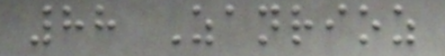88 Zanrioz
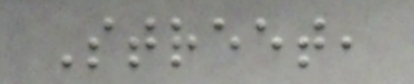Street,
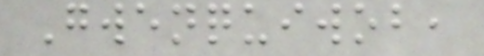Gwenquiwob,
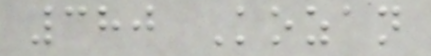380 Kozan
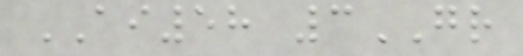AI58 3GR
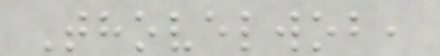Thovelwob,
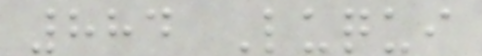884 Luqui
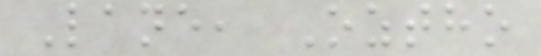Lane, Oztho
